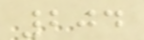204
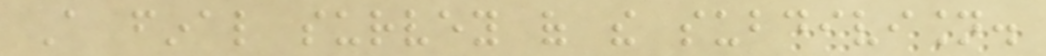A final survey of the subdivision.
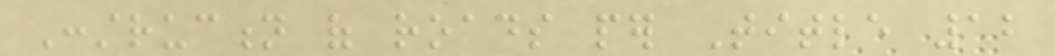Construction of roads per Title 12
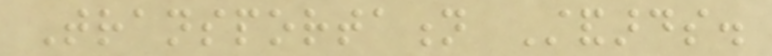Transportation Standards.
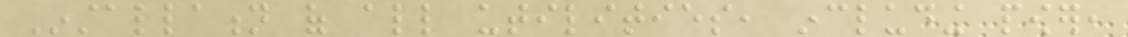Installation of all utilities, including power,
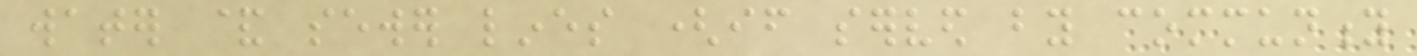water & sewer lines (if served by community
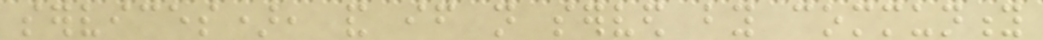services), and if not served by community
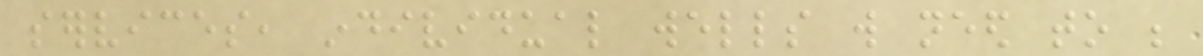services, individual wells will need to be
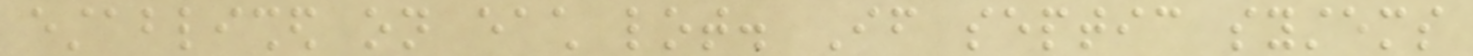established on each lot. If septic systems
